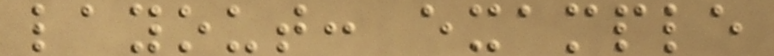layout: example
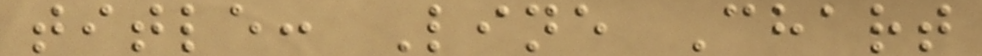title: Line Chart
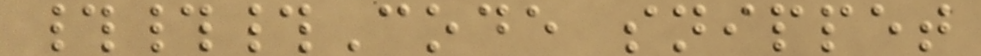###Code snippet
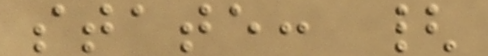state: {
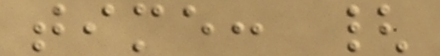time: {
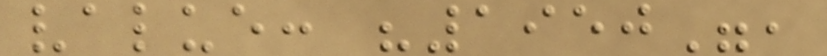value: "1950",
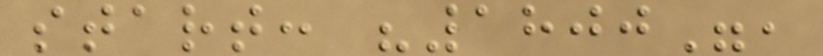start: "1800",
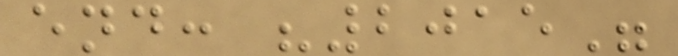end: "2015"
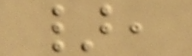},
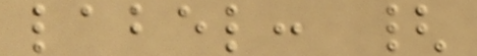label: {
